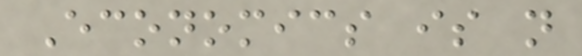Economics is not
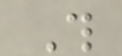This
